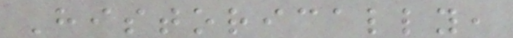Historically,
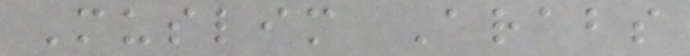Muslim Arabs
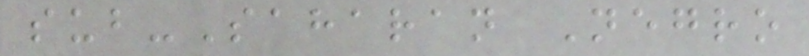sub-Saharan Negro
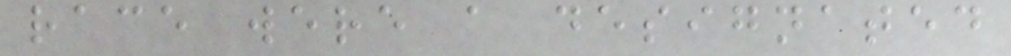race were a designated
